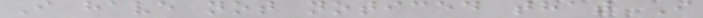I have not noticed that I
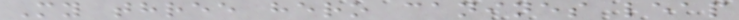My three hero canines leap
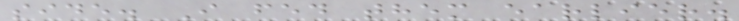side. I fed them earlier.
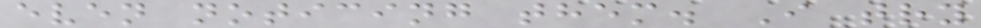even noticing them. I try
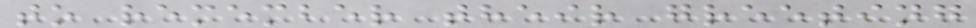to remember their greeting
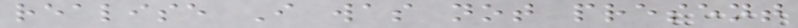realise I was not present
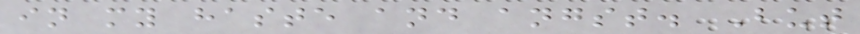in my haste and angst. But
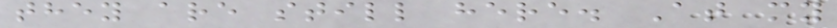they are still here. At my
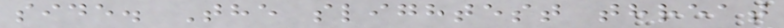side. The slightest threat
